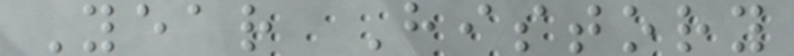Year History
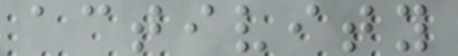activity
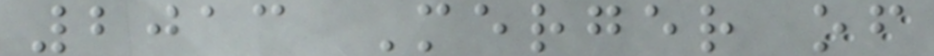2013 Merger of
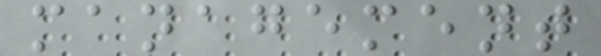management
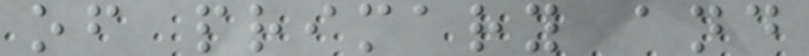of primary and
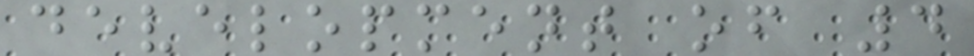development of 4
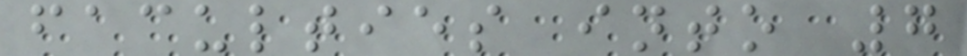faculties into 7
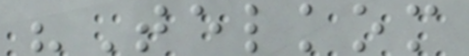"Telkom
